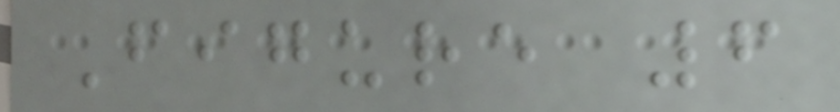Figure 6
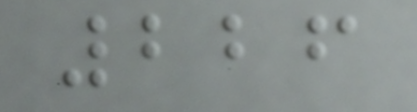226
